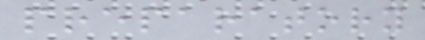preparatory
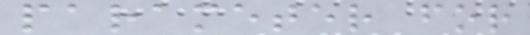parameter for
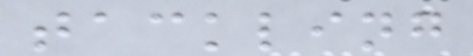tackling
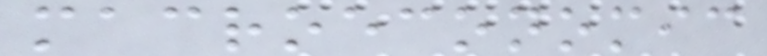macroeconomic
